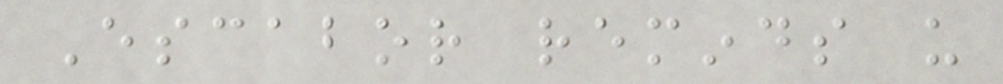Escabor reminds us
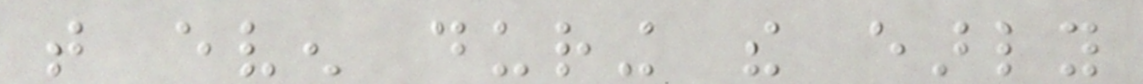that even during the early
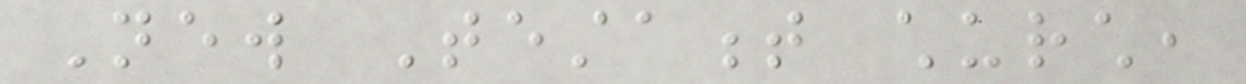New Testament church,
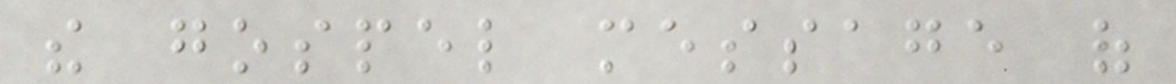the gospel message of
